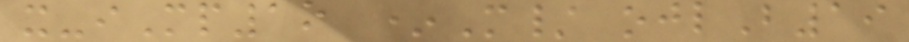x-iMp1o *M/ ojlB19
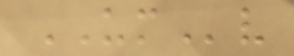UMv
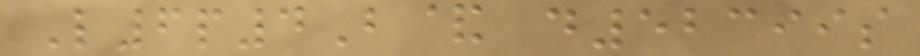L6p4B& d52399s
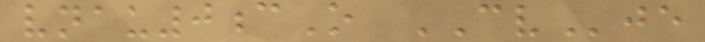vnau0cO CVje
